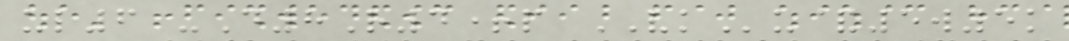ul6 -D8R4+p VKu&5w5k
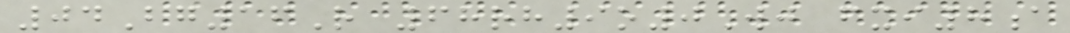04Bg16R 68rh9o0Wj fxi8a
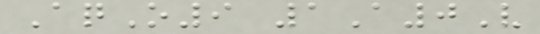AqO9 1A0V
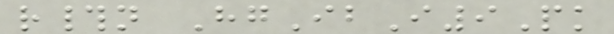r#n HgIbI9Pk
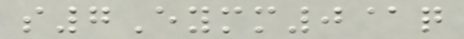s7Eymm0@q
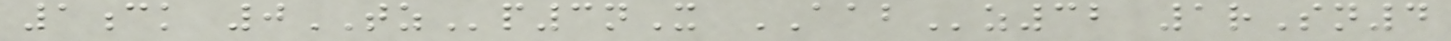1ck 0TZp3nX AABz32 1rSn4
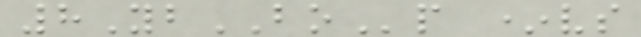8YbBOp *vs
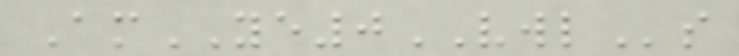AmYE0VWLs
